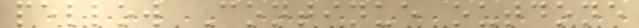pellow Continue outdone
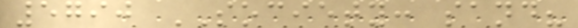5790 SOCIETY: sand?
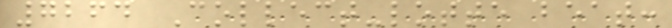7264 Collect-lotte beat:
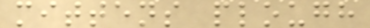mittens plough
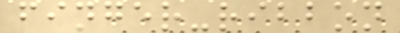finger-ribbon
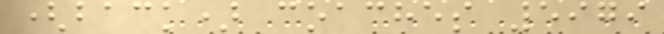(back) coaches 5979
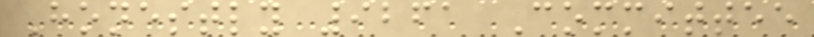Honestly 9261 Committee
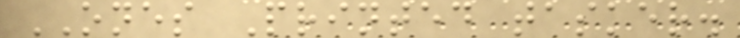ONES Printed tasker.
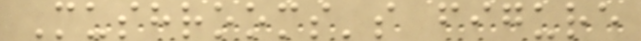Mushrooms's figure
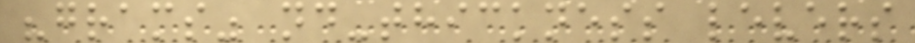"grams" nd-thickness levers
